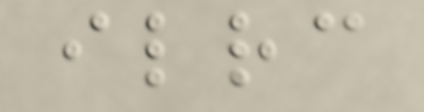ilrc
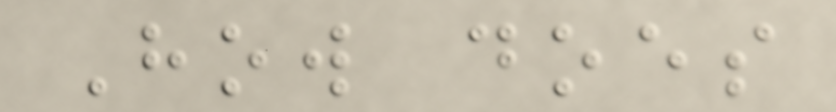How does
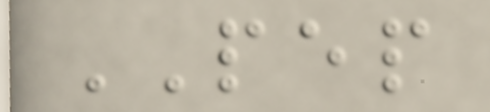PEP
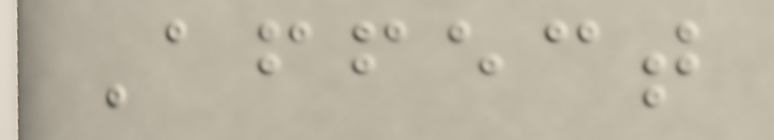Affect
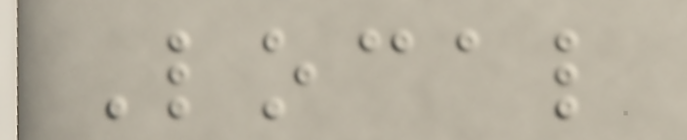Local
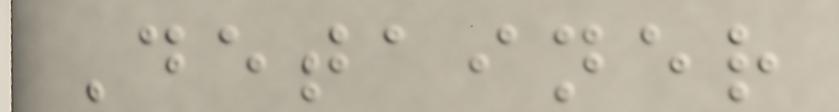Detainer
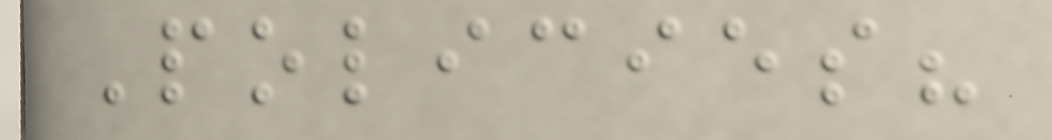Policies?
